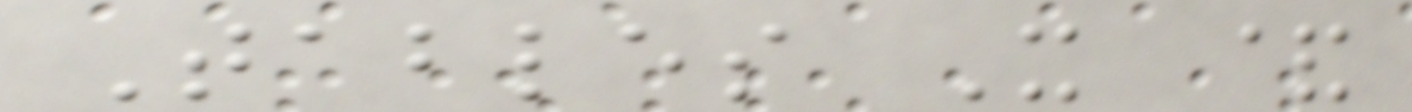Tables X &
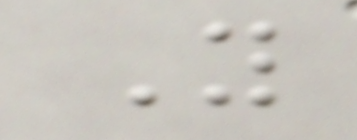Y
